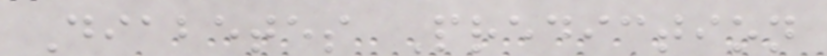Diabetes Prediction
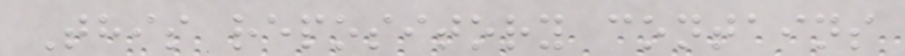This repository contains
